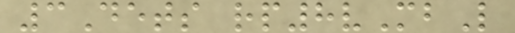3Dets rp8vMbL
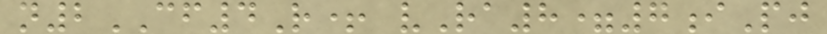n2CF4R+ vRa8=7iPj
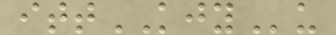ittKJYu
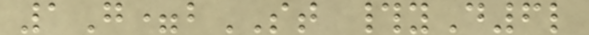1G=bST #yD6l
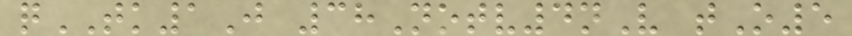qTK1J 38Notv4nV tO5
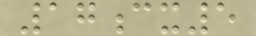17cx5
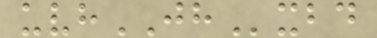uvhJHxbd
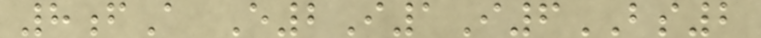8fA E2I1I6BS2
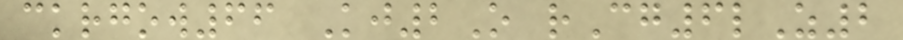ckrgow66 Kj2O rCg6lZ2
